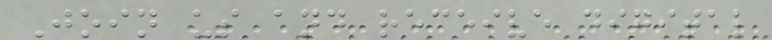Join us and receive digital
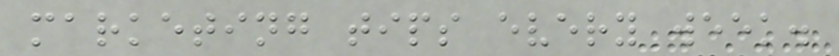marketing tips every week.
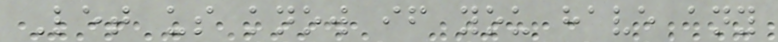Let us know if you have any
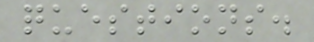questions.
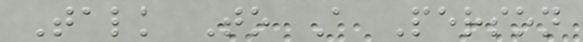Talk To A Person
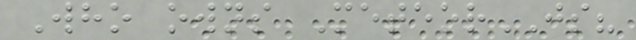Who owns MeteorJS?
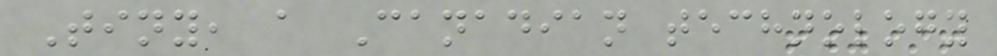Tiny, a Canadian technology
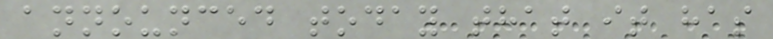announced today that it has
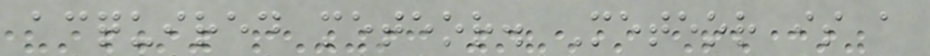acquired meteor. Meteor is a
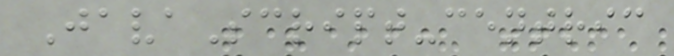JavaScript-centric
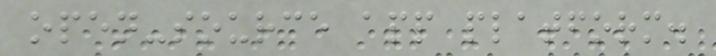open-source app platform.
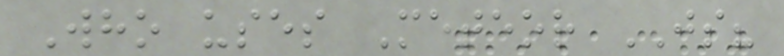Who uses Meteor JS?
